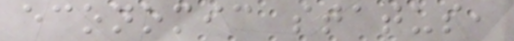economic status,
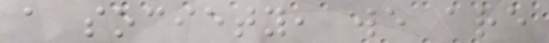a society, we are
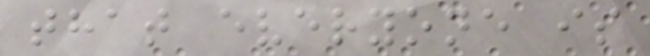that everyone is
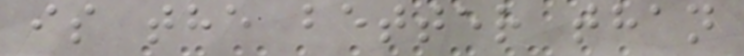is the better than
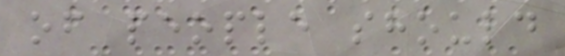of people should
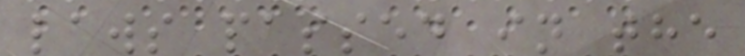laws passed in the
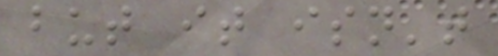but it isn't
